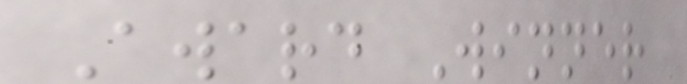Award Winner
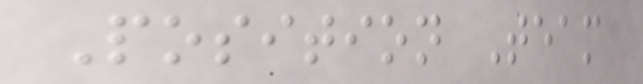Position Team
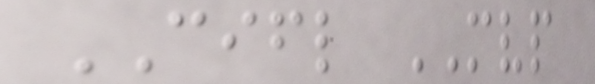CIFL MVP
